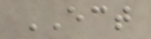ECT
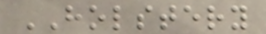HOLSTERY
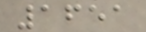1651
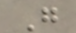G
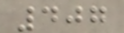407
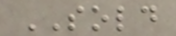SOLD
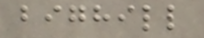bighill
